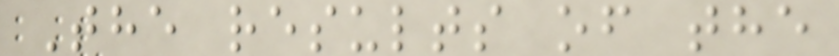The results of the
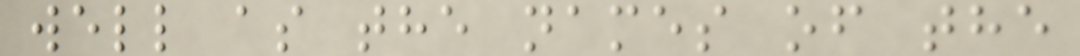well as the names of the
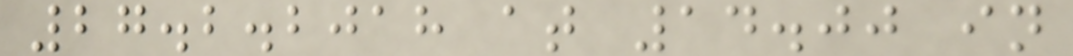27.2.2018 at 14.00 in
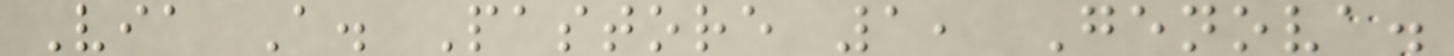Via A. Pastore 1, Genova.
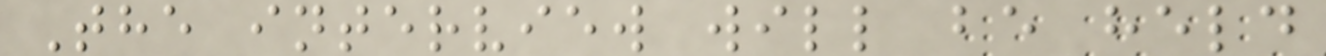The interview will be held
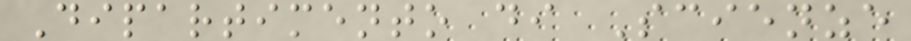Dipartimento di Scienze
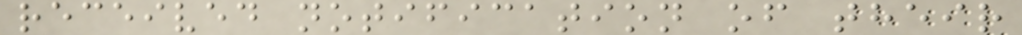received notification of their
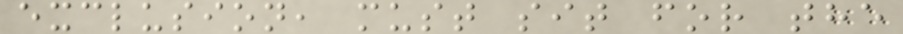exclusion, must sit for the
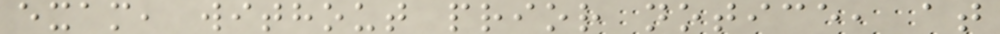exam, without prior notice, at
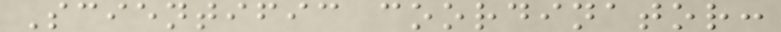Scientific coordinator:
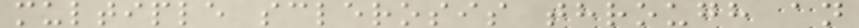multiple sclerosis through an
